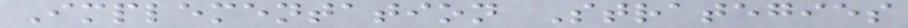Implementation Strategies
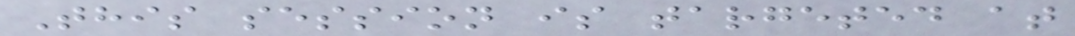This session is targeted at
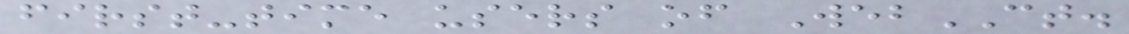first-time users of WebCT.
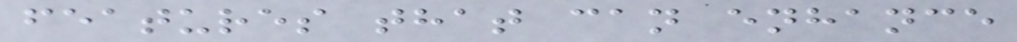features that can enhance
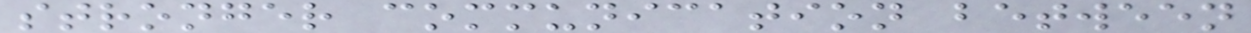stronger communication between
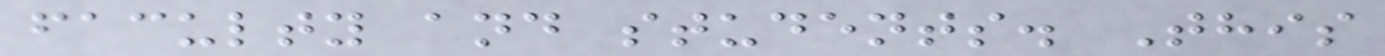faculty and students. This
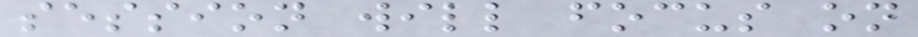session will focus on
